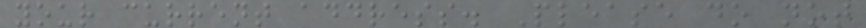your current address. Please do not
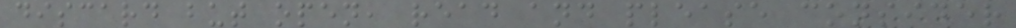discard but open, read and please consider
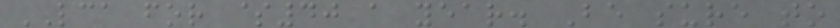LCA for $40 a year. Be sure to
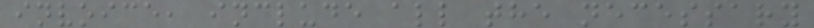invoice, include all the necessary
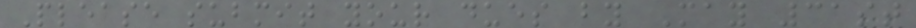Please submit your dues by May 31st
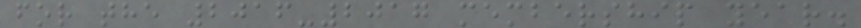for the 2016-2017 membership year.
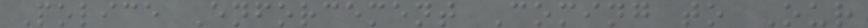Police Enforcement Coming to Our
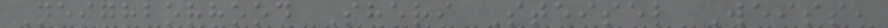Neighborhood Sheri Steisel Weiss,
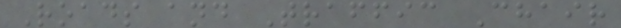Roads and Traffic Chair
